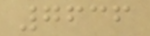7636
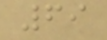69
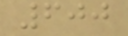600
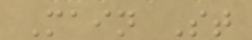Main St
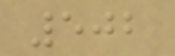502
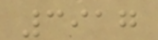3917
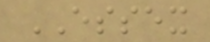ESSEX
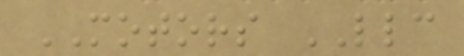MOTORS LLC
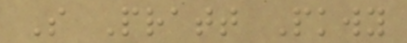S Pratt Pkwy
